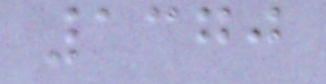1370
